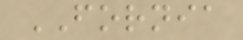FORNIA
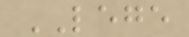LEGE
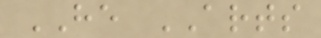HE ARTS
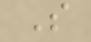S
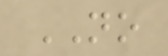NO
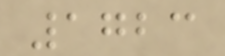1723
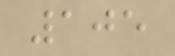105
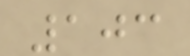103
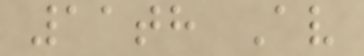11th Av
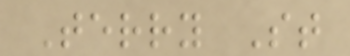Terry St
